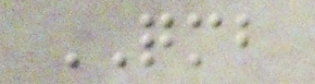QMB
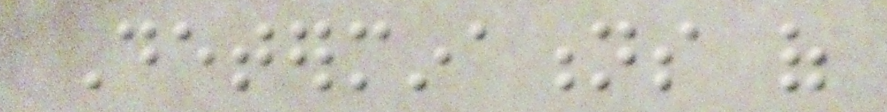Determinations of
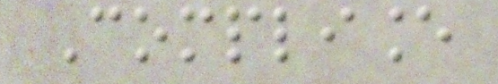Compliance
